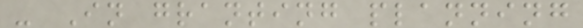- In granting planning
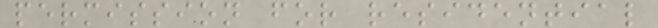permission for residential
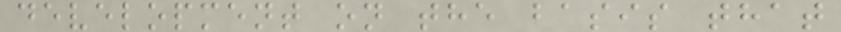development on the basis that
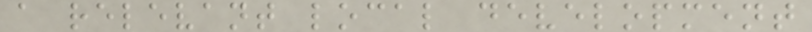a relevant local development
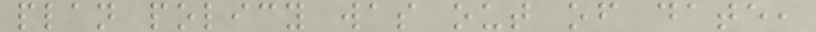plan policy was out of date,
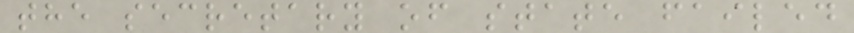the secretary of state failed
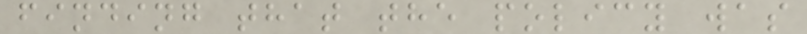finding that the policy was
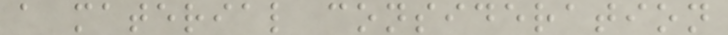a material consideration
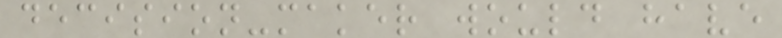decision-maker would have
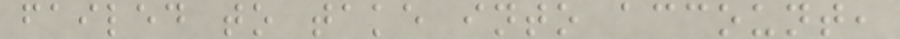failed to take into account,
